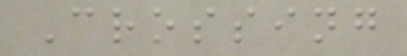Crossing
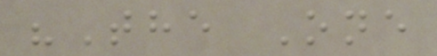"The One
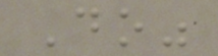Do"
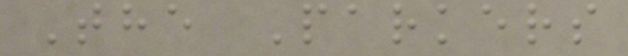The Parkers
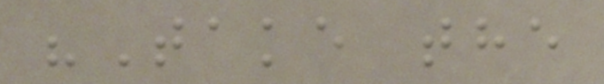"Take the
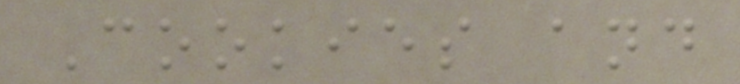Cookies and
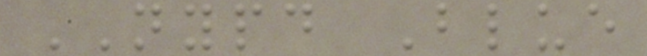NYPD Blue
